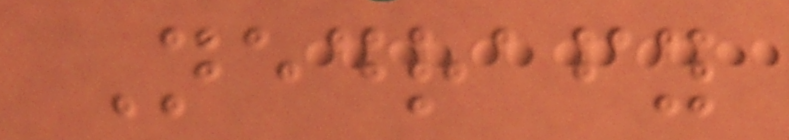Nedrafy
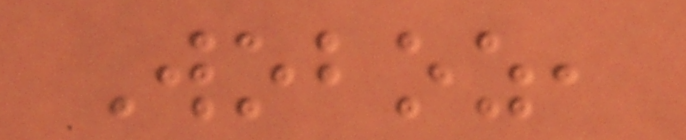Woboz,
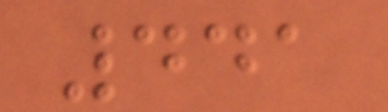441
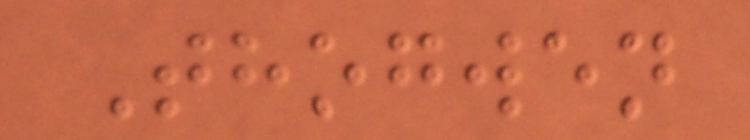Thogwen
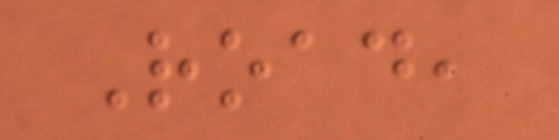Road,
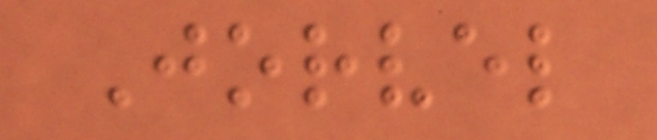Jorvel
